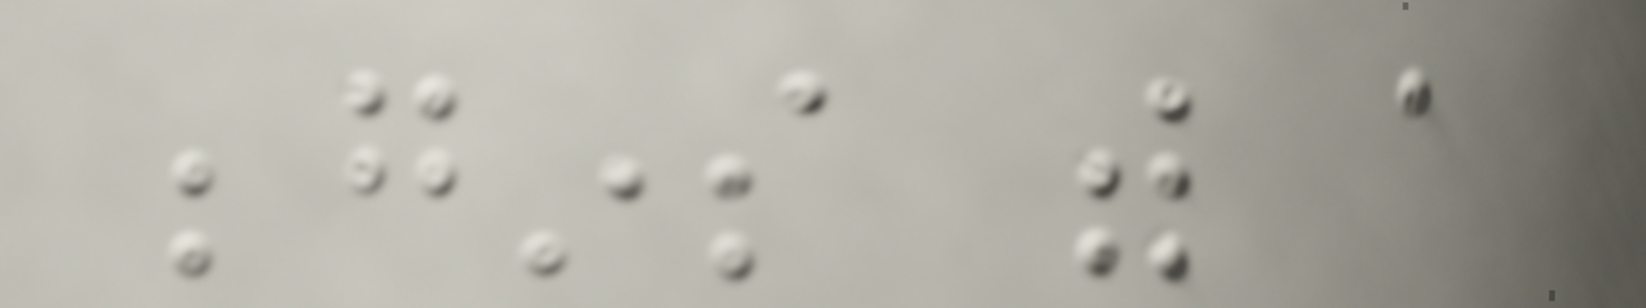begins with a
